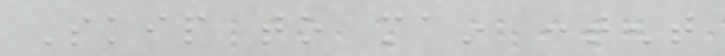Skip to main content
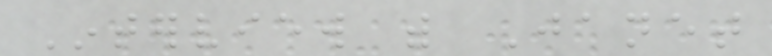Interview with Janet
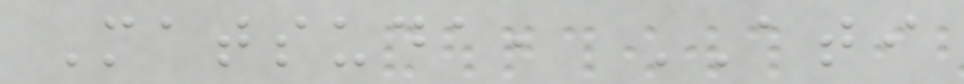Matsuda, ATI
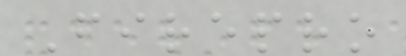Firepro
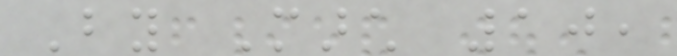By March 10,
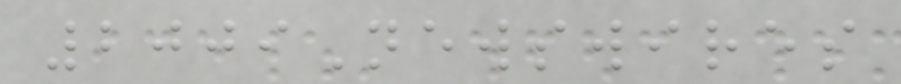2009Newswires
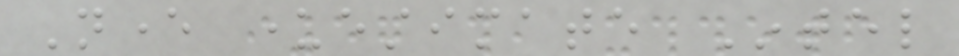Never underestimate Intel
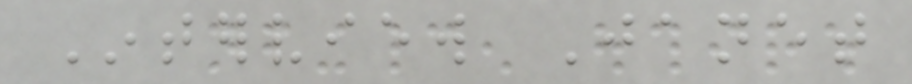Interview Janet
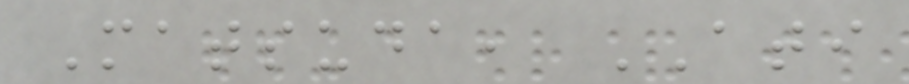Matsuda, ATI
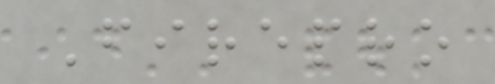Firepro
